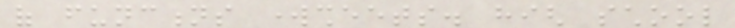of functions worksheets. high school
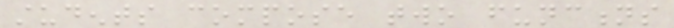students compose two functions
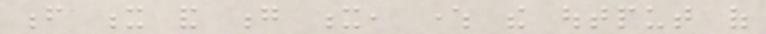f x and g x, where the output of
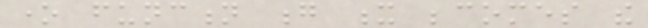one function g x becomes the
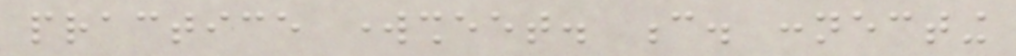practice worksheet. c. connecting
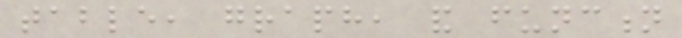table, graph, and function
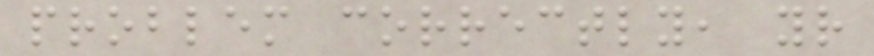problem correctly, your
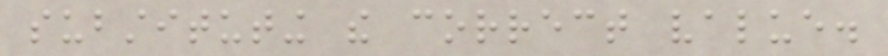substituting the correct value.
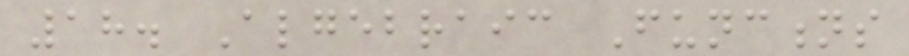18. Algebraic Functions
